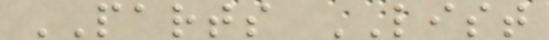PARTS LIST
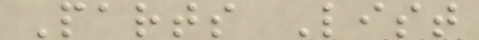Parts List
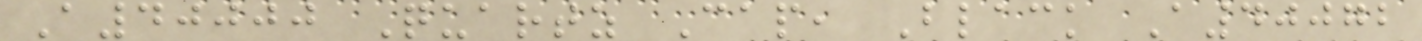A40000 Quartz Cap, Black A40072
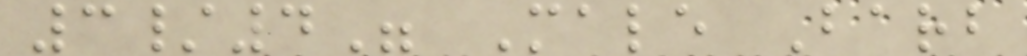3/4" Male Barb
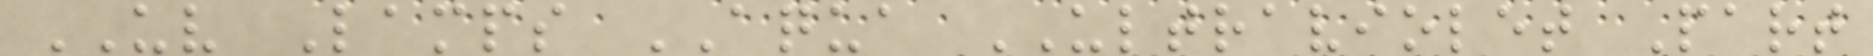UV Lamps AQUA ULTRAVIOLET Part
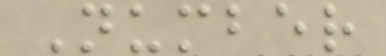Number
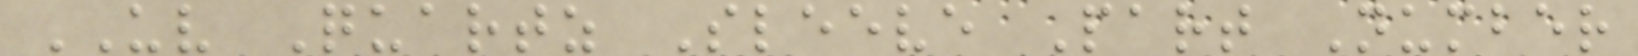UV Quartz Sleeve Part Number
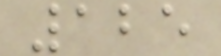125
